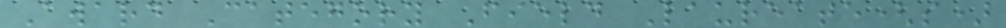Award Category Field Laureate(s)
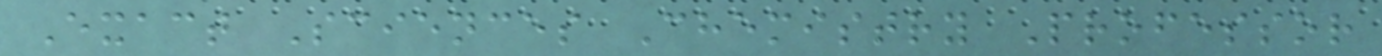Exact Sciences Chemistry Professor
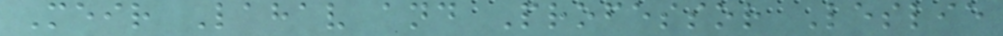Meir Lahav and Professor Leslie
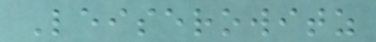Leiserowitz
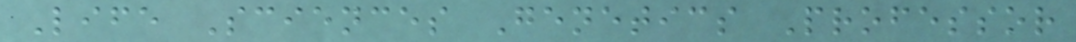Life Sciences Genetics Professor
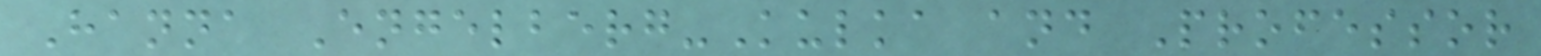Hanna Engelberg-Kulka and Professor
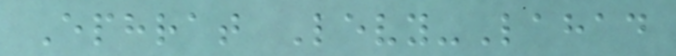Ephrat Levy-Lahad
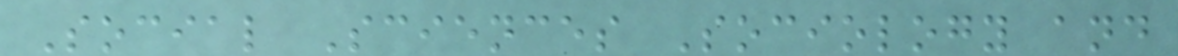Social Sciences Sociology and
